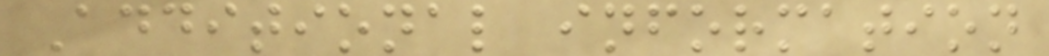Additional information
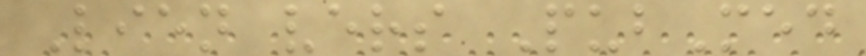Lien vers PubMed
